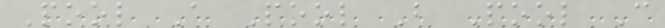Pool A Pool B Pool C
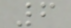6
